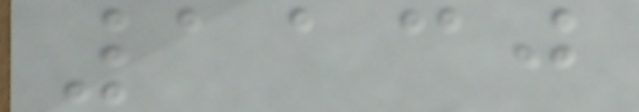1130
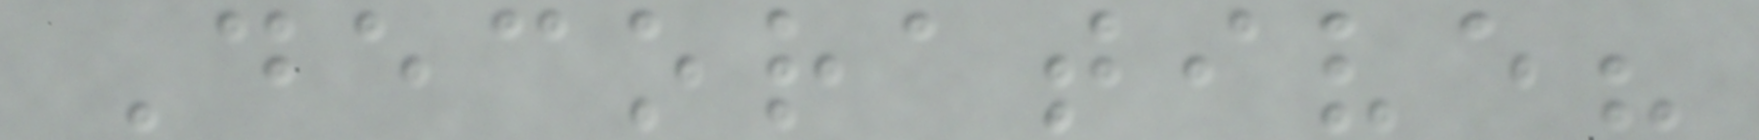Decorative?
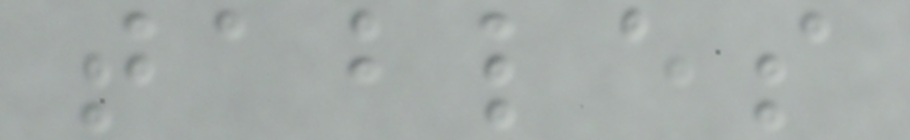tables
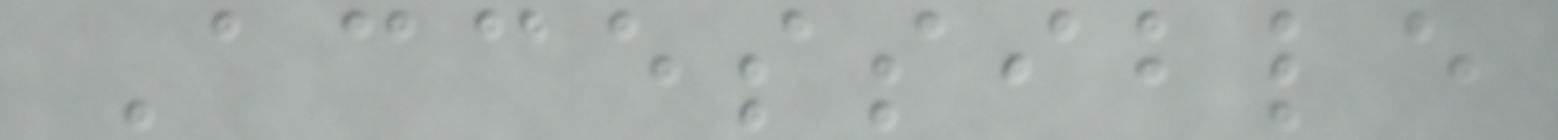Accessible
